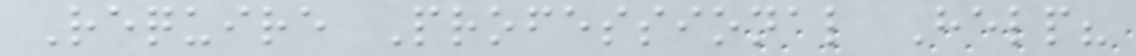Require Professional Help?
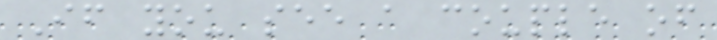If you see a couple of
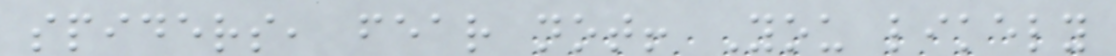spiders, fear not! You likely
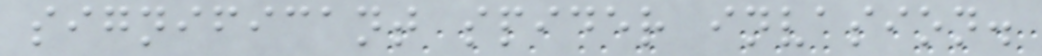significant spider invasion.
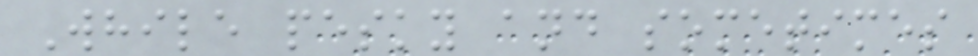While pesky and sometimes
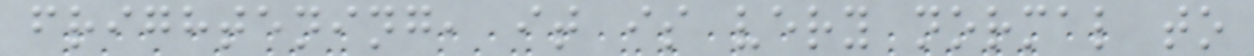frightening, it is very normal to
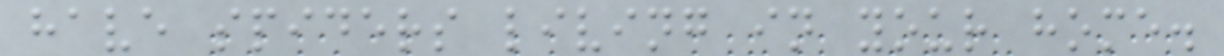have spiders living in your home.
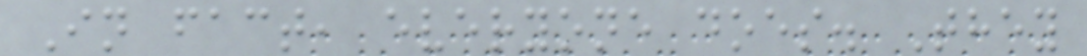In fact, everyone does. They
